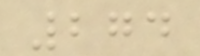274
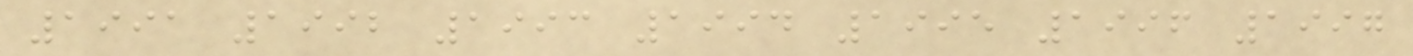1991 1992 1993 1994 1995 1996 1997
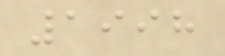1998
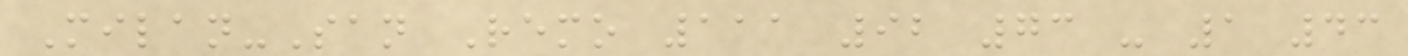Milan-San Remo 111 92 73 - 1 43
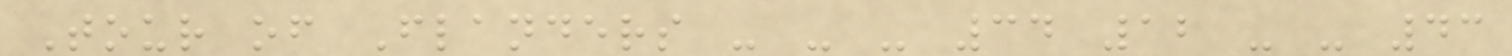Tour of Flanders - - - 34 12 - - 43
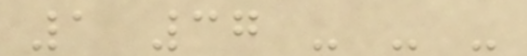1 37 - - -
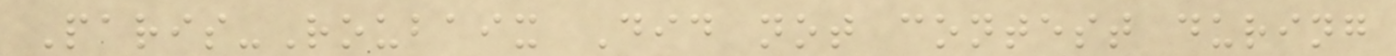Paris-Roubaix Did not contest during
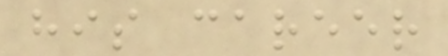his career
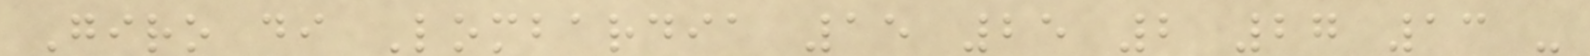Giro di Lombardia 15 25 2 27 13 -
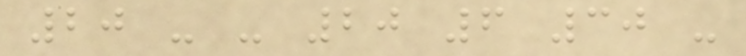20 - - 20 6 30 -
